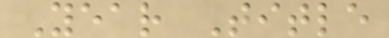Year Title
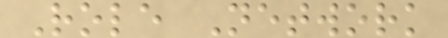Role Network
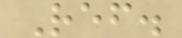Ref.
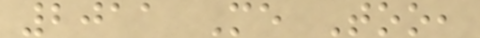2011 Me Too,
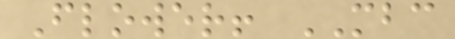Flower! MBC
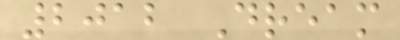2012 Dream
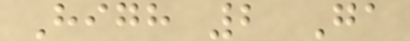High 2 Ga
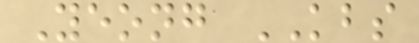Yeong KBS
